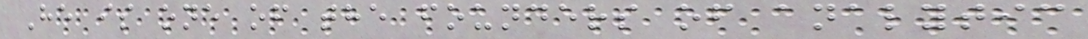He is one of the founders of analytic
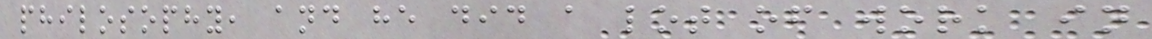philosophy, and he did a lot of work in
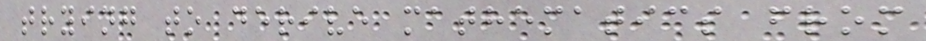trying to derive mathematics from
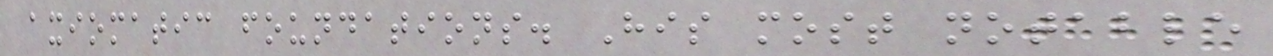axiomatic foundations. His most notable
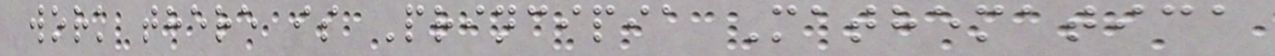work there is Principia Mathematica
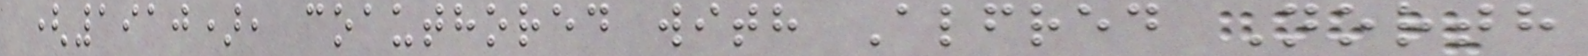(1910), coauthored with Alfred North
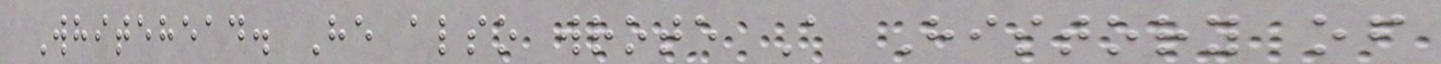Whitehead. He also wrote A History of
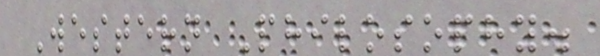Western Philosophy.
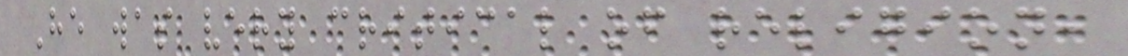He was very critical of religion,
